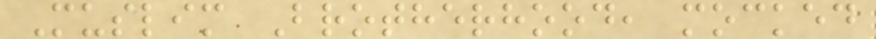Muslim Brotherhood, mocked
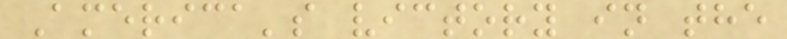America's victory in the
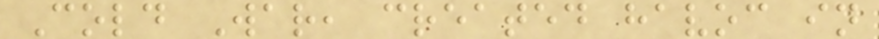Cold War, created havoc in
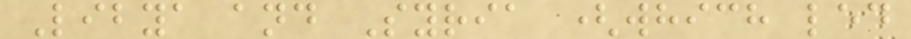Libya and Syria (which led
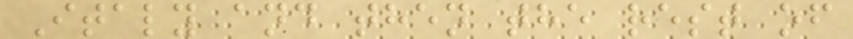Italy and then the rest of
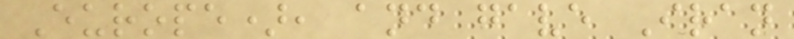Europe), and gave Iran
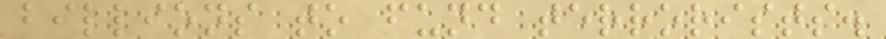billions to fund terrorists.
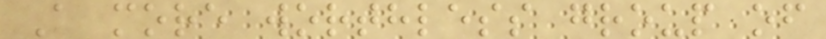A more worthless group of
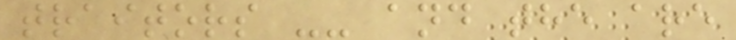traitors -- and the are
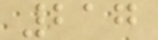217
